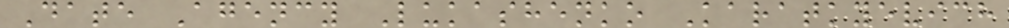Date Agency Lukashenko Karatkyevich
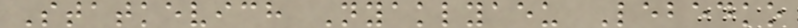Statkevich Nyaklyaeu Lebedko
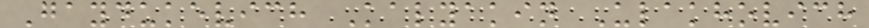Gaydukevich Kalyakin Ulakhovich
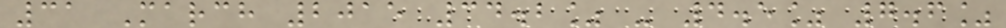31 March 2015 34.2% - 4.5% 7.6%
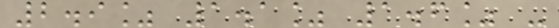2.9% 1.1% 1.6% -
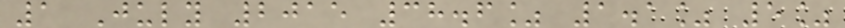1 July 2015 38.6% 1.1% 5%
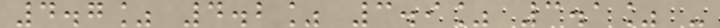4.7% 4.2% 3.9% 3.1% -
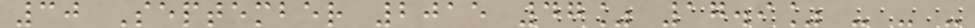30 September 2015 47% 17.9% - - -
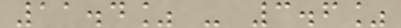11.4% - 3.6%
